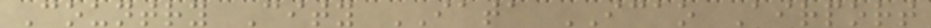Country City IATA ICAO Airport
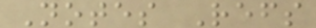Notes Refs
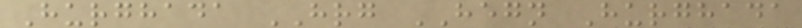Hurghada HRG HEGN Hurghada
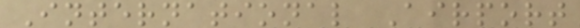International Airport
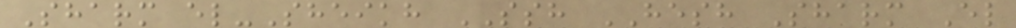Sharm el-Sheikh SSH HESH Sharm El
